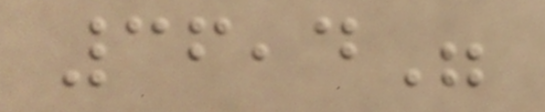36,4"
